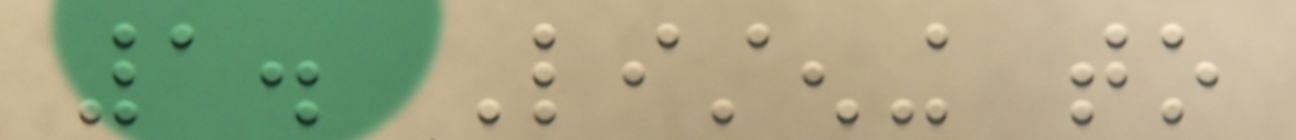1. Listening to
